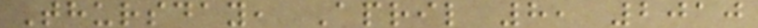Thursday, April 8, 2010
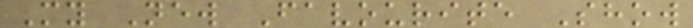My New Favourite Show
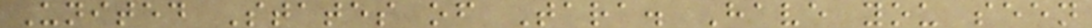United States of Tara. Have you seen
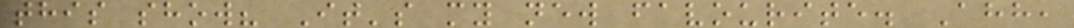this show? It's my new favourite. Ahh,
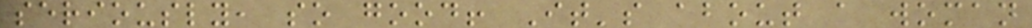seriously, so good! It's about a woman
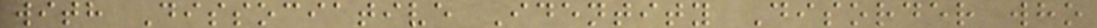with Dissociative Identity Disorder who
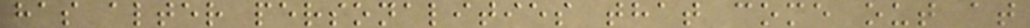has alter personalities that come out at
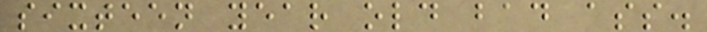sixteen year old bad ass.
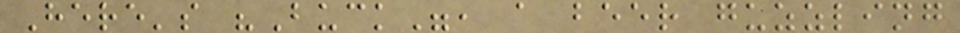Here's "Buck", a beer guzzling
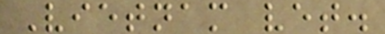Vietnam vet.
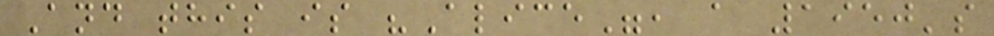And this is "Alice", a 1950's
